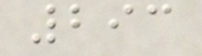293
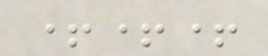+++
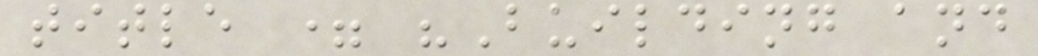title = "Building and
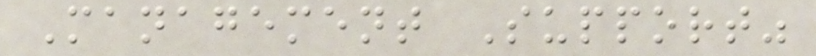Management Support"
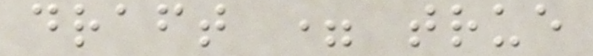draft = true
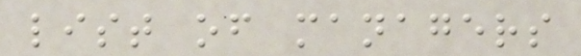list of managers
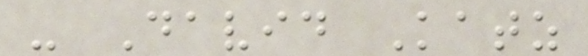- David Katz
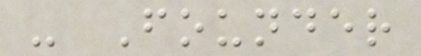- Founder
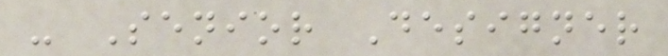- Senior Designer
